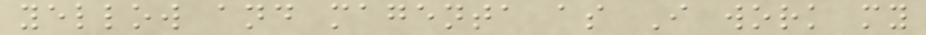yellow and magenta as I work my
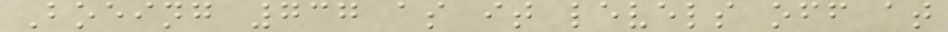Boeing 737 as it levels off at
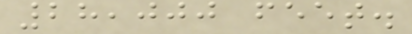28,000 feet.
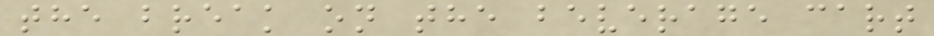the break on the beverage cart
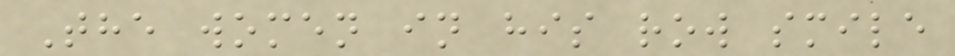The women in his row smile
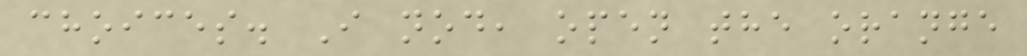choices. I nod, open the orange
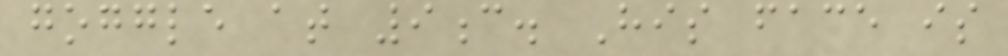goggle at 9c. His face is
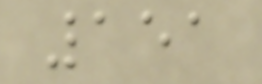151
